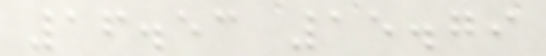16.53 15.79
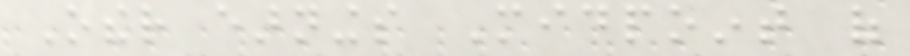Other earnings Midpoint of
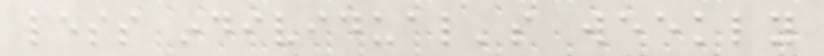less individual's weekly
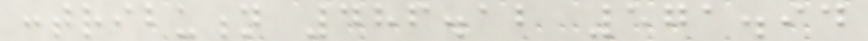contribution 486.12 571.94
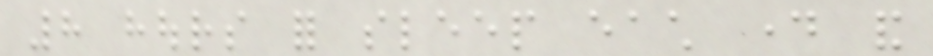8 hours for sleep each day and
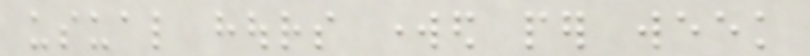usual hours worked per week
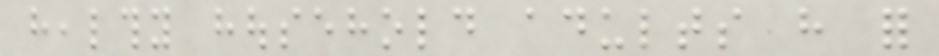healthy household adults have for
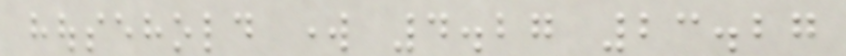household work 4.27 23.27
